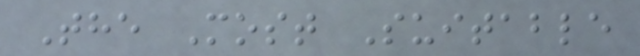The Most Suitable
